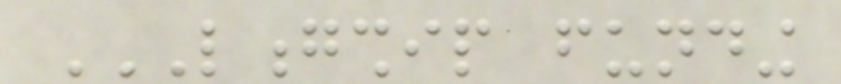LONGSHIP FUNDING
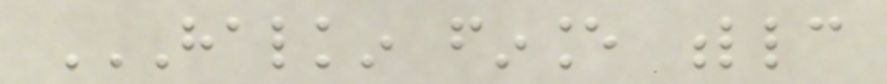HALKIN FINANCE LLC
